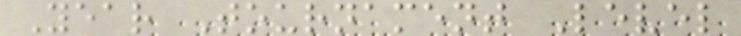Year Tournament Level
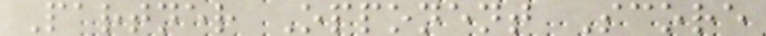Partner Opponent Score
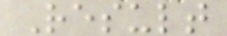Result
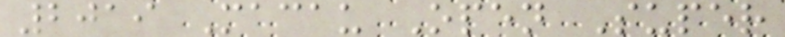2019 Macau Open Super
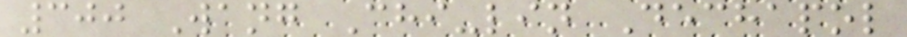300 Wang Chi-lin Dechapol
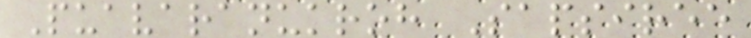Puavaranukroh Sapsiree
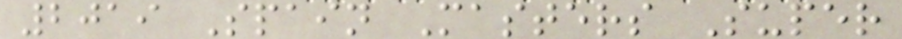2019 Spain Masters Super
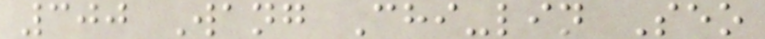300 Wang Chi-lin Seo
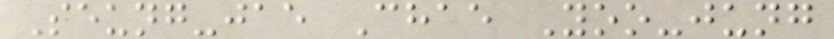Seung-jae Chae Yoo-jung
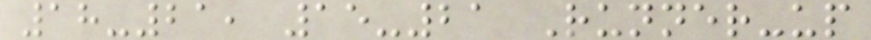18-21, 15-21 Runner-up
